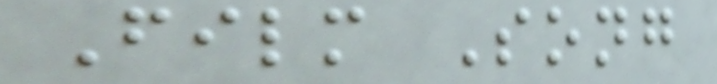Film Song
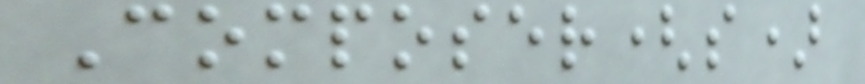Composer(s)
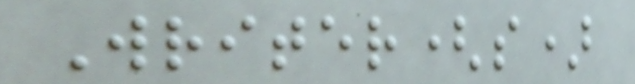Writer(s)
